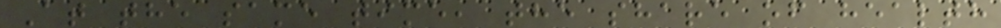At the same time, the share of health
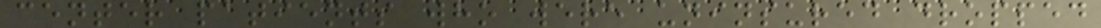center patients who were uninsured dropped
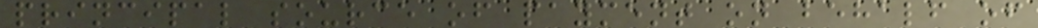principal source of payment on behalf of
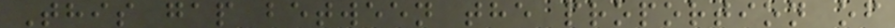This gap between the proportion of
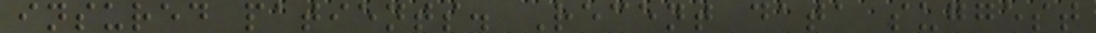insured patients. Recent data suggest
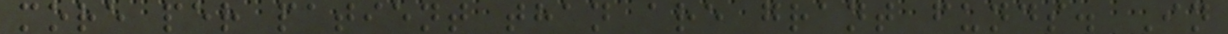more per patient than are grant funds. In
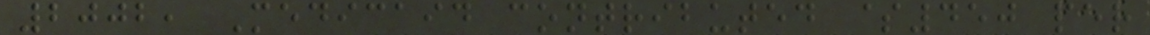2002, Medicaid contributed $450 per
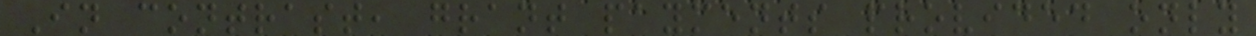In contrast, grant payments provided only
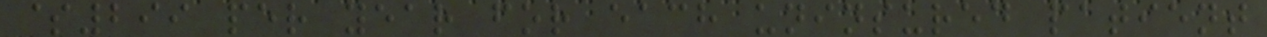$299 per year for each uninsured patient
